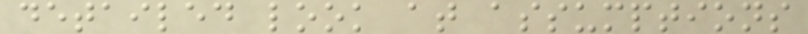detailed look at assumptions
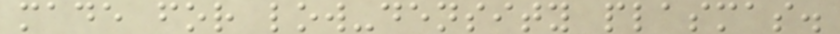made for low-density plasmas.
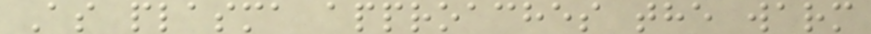As plasma approaches the warm
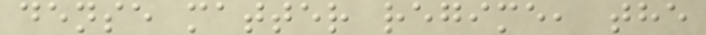dense matter regime, the
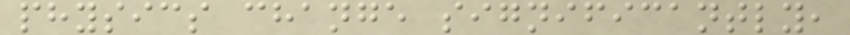physics change significantly,
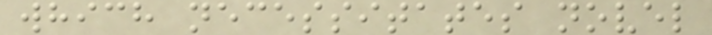which necessitates novel
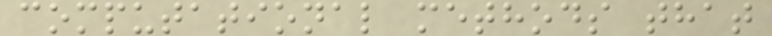computational methods that
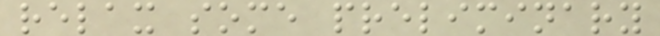relax some preliminary
